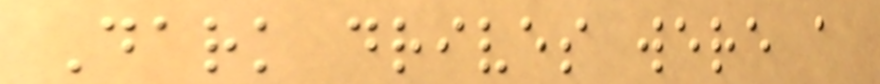Dark drives were a
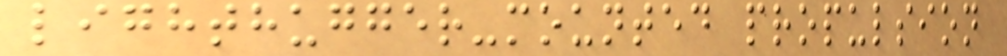lighthugger-mounted propulsion
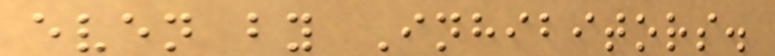even by Inhibitors.
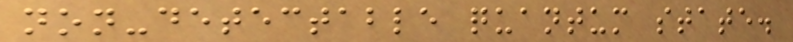non-detectable quantum state.
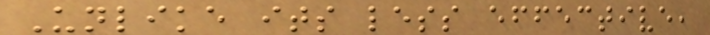Unlike its less effective,
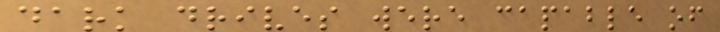dark drives were capable of
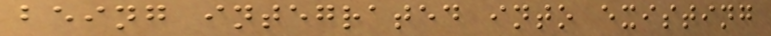being integrated into existing
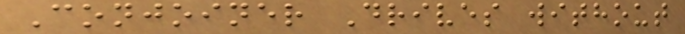Conjoiner Drives without
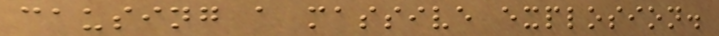causing a massive explosion.
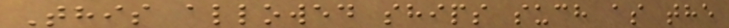This allowed ships such as the
